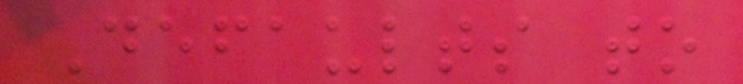Defaults to
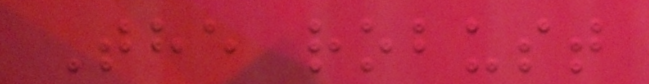The robust
